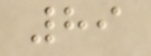89
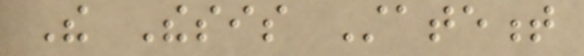The Thesis Statement
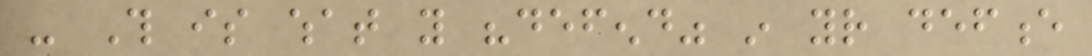- This is what you "defend" in your defence
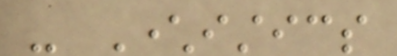- Characteristics
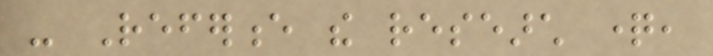- Reference the research question,
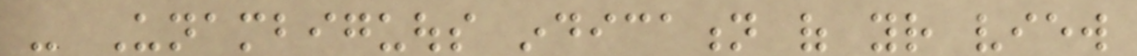- Unambiguous indication of your view
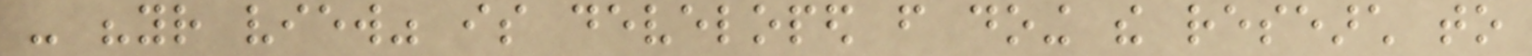- "your view" is developed from doing the research to
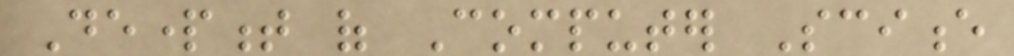Department of Computer Science
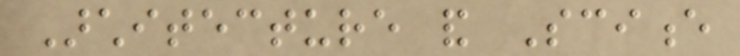Architecture and Science
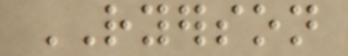RYERSON
